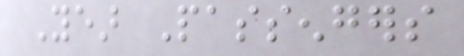Year Passengers
